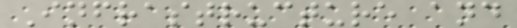Infrastructure and
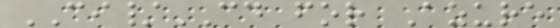CI/CD for Azure
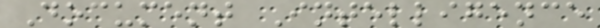Document Intelligence
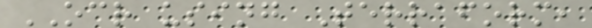OCR using Terraform,
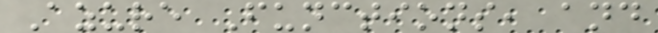Azure Functions, and
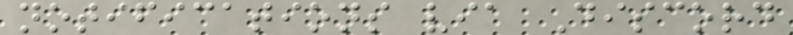notifications via Discord
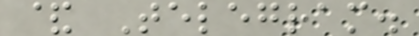& Telegram.
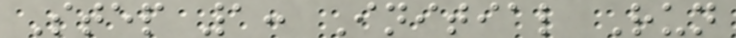Step 1: Initial Run
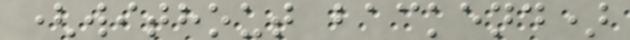(without backend)
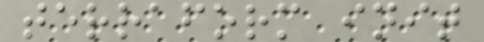terraform init
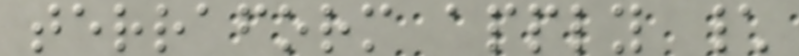terraform apply \
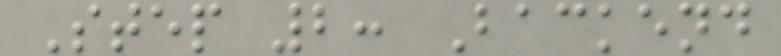Step 2: Backend
